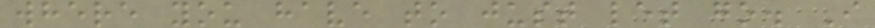where you have to just let go. I
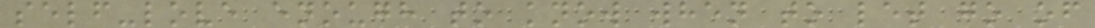self-love enough to know when to let go of
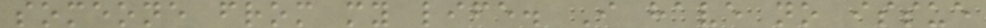someone from my life. I have no issue
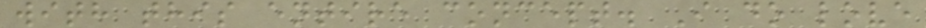with this entire concept. I do love
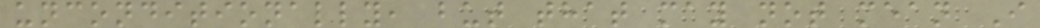unconditionally, but that may not mean I
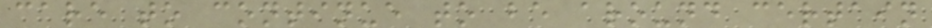care to continue to be around certain
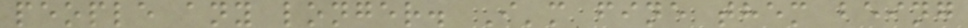people any longer. I'm fine them being
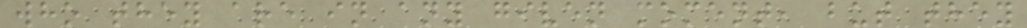who they are in any given moment, but they
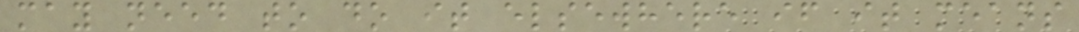may need to do it elsewhere if it means
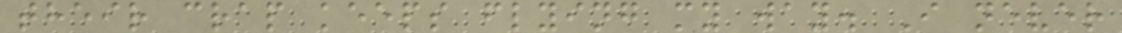their crap keeps flying my way. I never
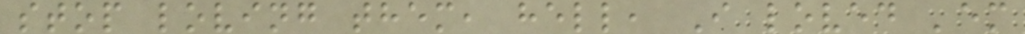stop loving them, hell, I loved 'em
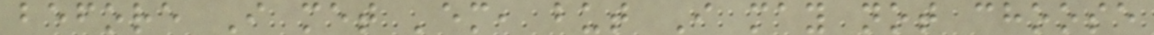before I met 'em, but I may not choose
